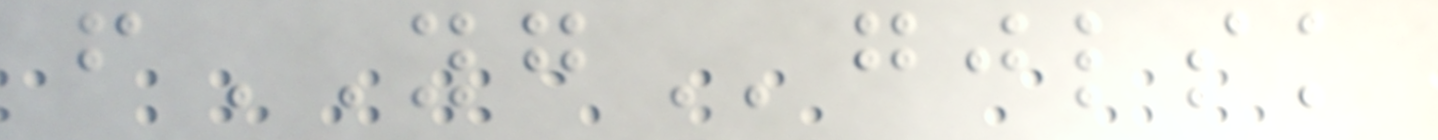fYGgjlsk
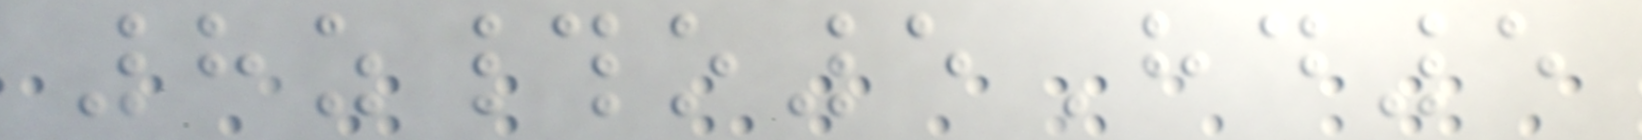8z#o5Hd5
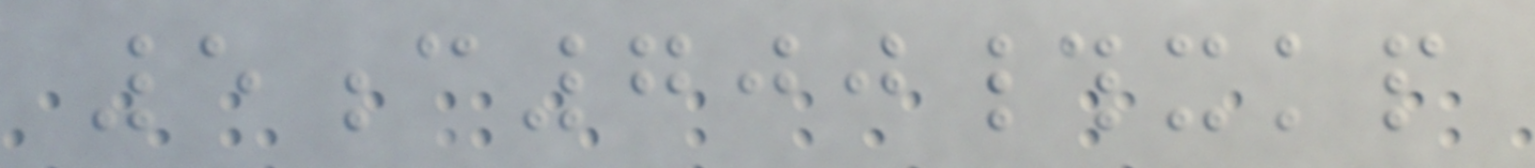5c700#xkp
